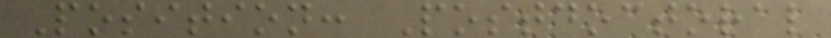Position: Postdoctoral
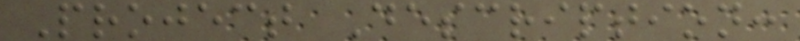Project Description:
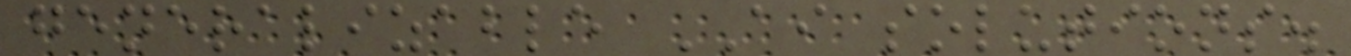generalizable AI solutions.
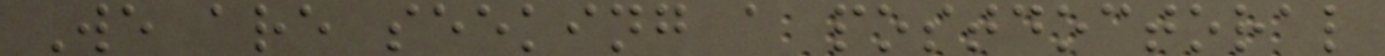We are seeking a postdoctoral
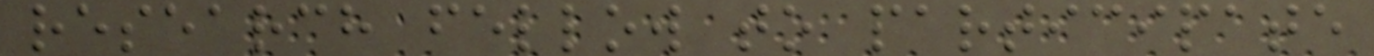research fellow to participate
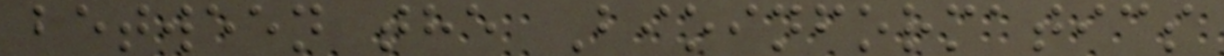between the Bioinformatics
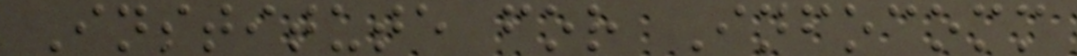Institute for Infocomm
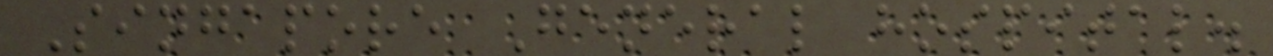Singapore General hospital.
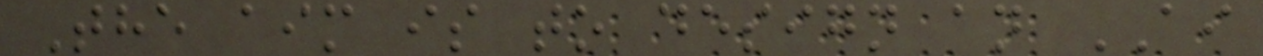The aim is to design an AI
